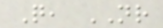Q, NR
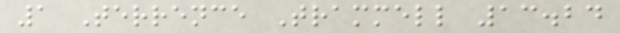1 Terrence Trammell 13.24
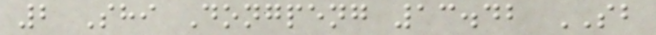2 Shi Dongpeng 13.42 SB
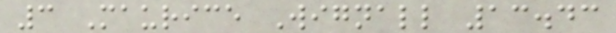3 Maurice Wignall 13.43
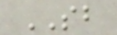SB
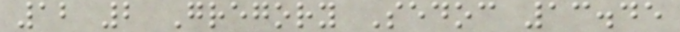12 2 Gregory Sedoc 13.45
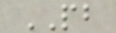PB
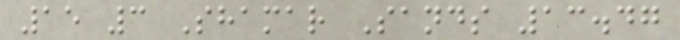15 3 Shamar Sands 13.47
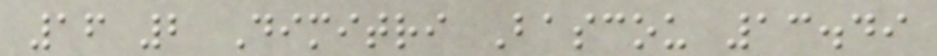16 2 Dimitri Bascou 13.49
